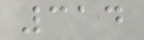314
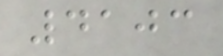4103
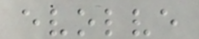evolve
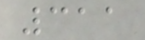311
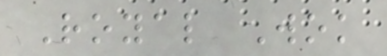Royal Wok
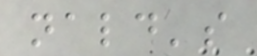nald's
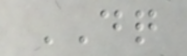DQ
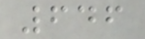646
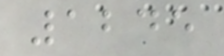1245
